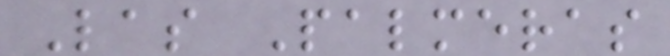Las Palmeras
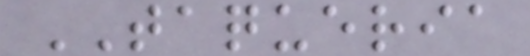TAQUERIA
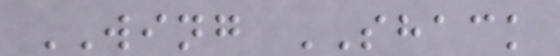WING SHACK
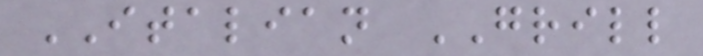ITALIAN GRILL
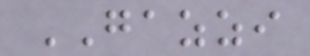GAZZI
